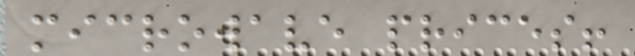microwave prices!
